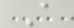A
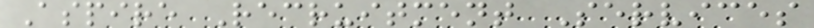Aspire Recruitment Services
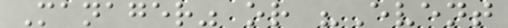Manager" or "Event
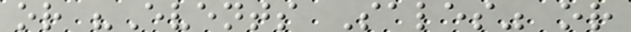or "Events Sales" or
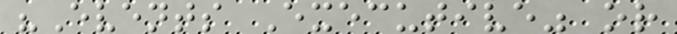"Events Executive" or
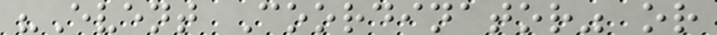"Event Coordinator" or
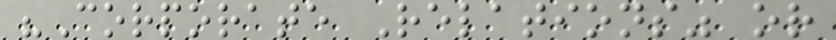"Corporate Relations" or
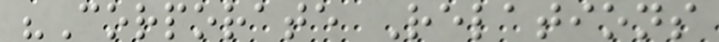"Corporate Relations
